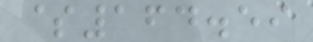$164.59
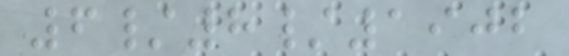6/8/1902
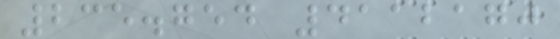235.754 4112170
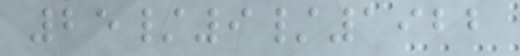25/9/1922
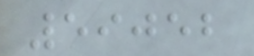59052
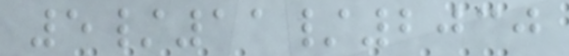5/11/2030
